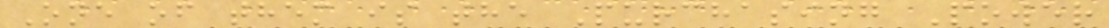One of them is the Purchasing Power
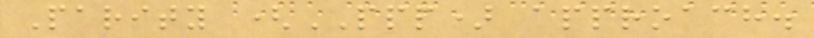Parity (PPP) approach.
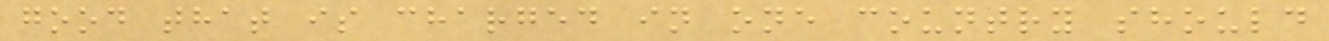good that is charged in one country should
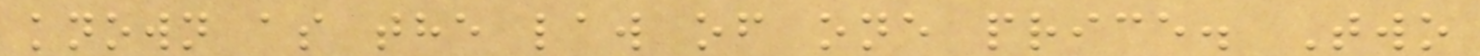known as the law of one price. Two
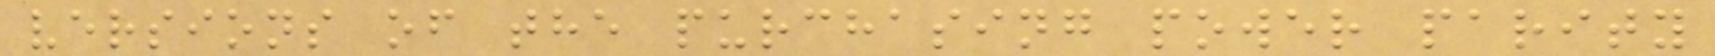versions of the purchasing power parity
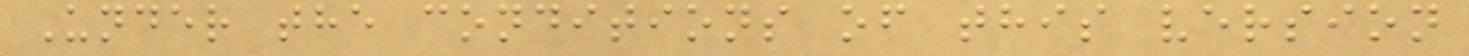Under the conditions of this version
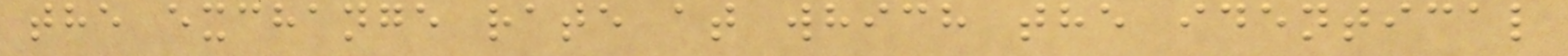the exchange rate at which the identical
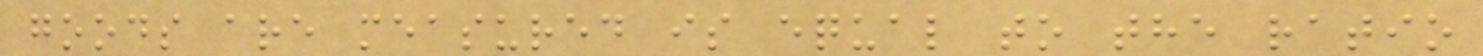goods are measured is equal to the ratio
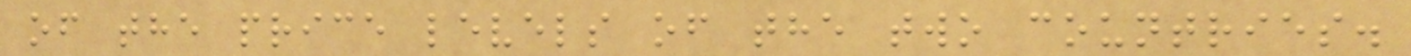of the price levels of the two countries.
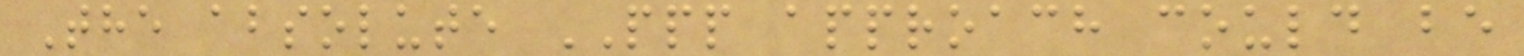The absolute PPP approach could be
